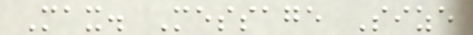Max. Message Size
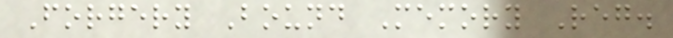Forgery Bound Memory Reg.
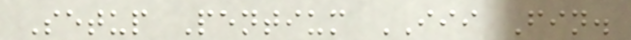Setup Pentium III Fin.
